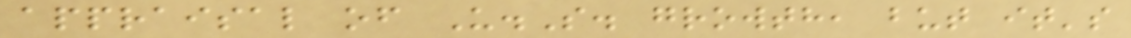appraisal of U.S. growth, but it's
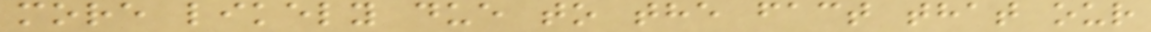more likely due to the fact that our
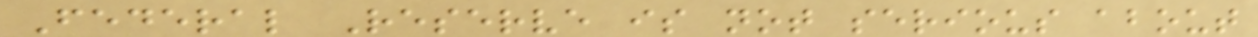Federal Reserve is not serious about
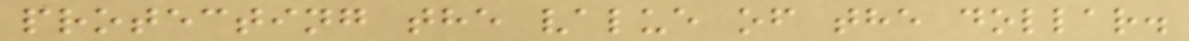protecting the value of the dollar.
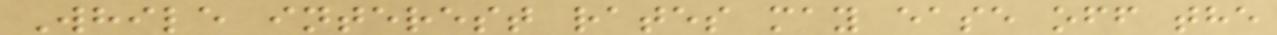While interest rates may ease off the
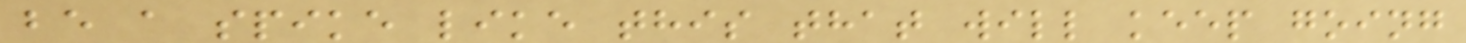be a spike like this that will keep going
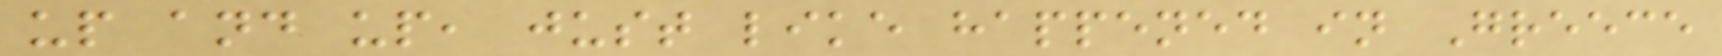up and up, just like happened in Greece
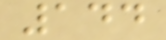144
